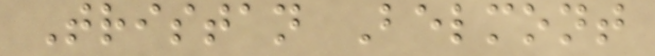Tristan Belmont
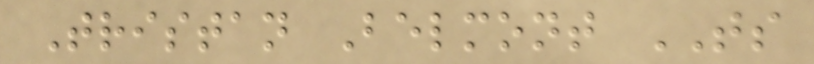Tristan Belmont TS
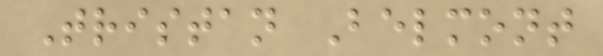Tristan Belmont
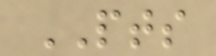PTS
